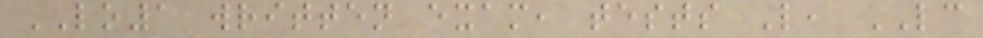LO1 written exam, tests L, LC
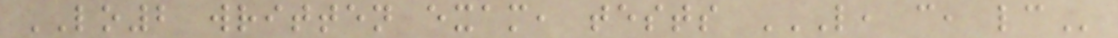LO2 written exam, tests L, C, LC
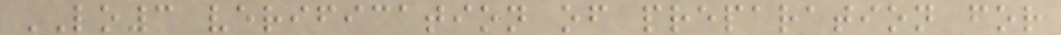LO3 verification of preparation for
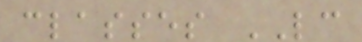classes LC
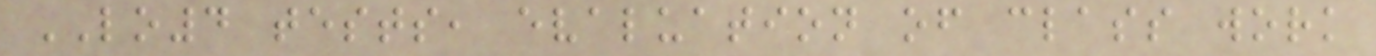LO4 tests, evaluation of class work
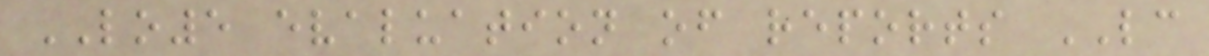LO5 evaluation of reports LC
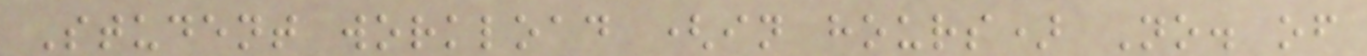Student workload (in hours) No. of
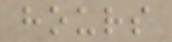hours
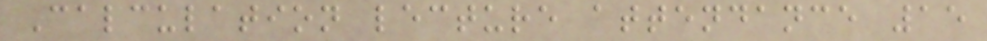Calculation lecture attendance 15
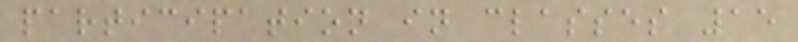participation in classes 15
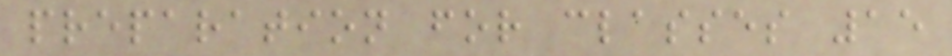preparation for classes 15
